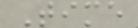Time
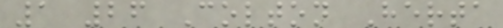1 26 Colton Herta
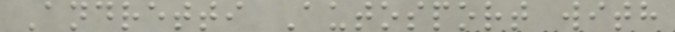Andretti Autosport with
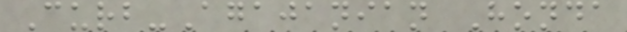Curb-Agajanian Honda
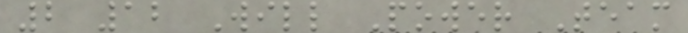2 12 Will Power Team
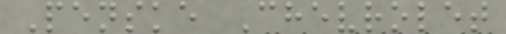Penske Chevrolet
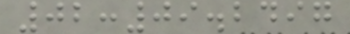02:09.2497
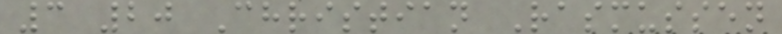3 20 Christian Rasmussen
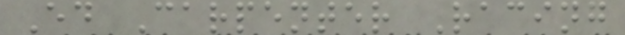Ed Carpenter Racing
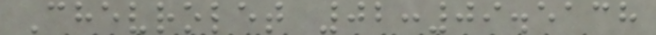Chevrolet 02:09.5138
